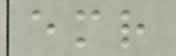emr
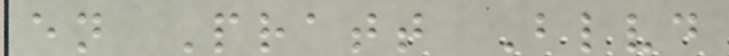en Pratt Blvd
